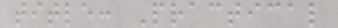title: Practical
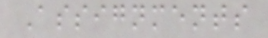Assignments
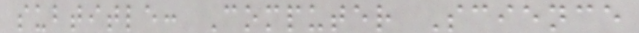subtitle: Computer Science
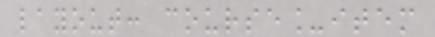layout: course_item
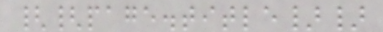{{page.title}}
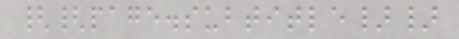{{page.subtitle}}
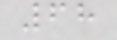68
